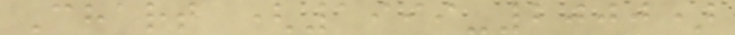Chart (1999-2000)
